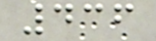436
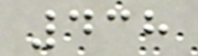438
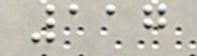117
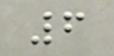6
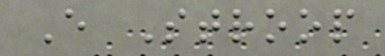E Stroop
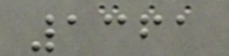1361
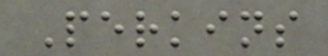Perkins
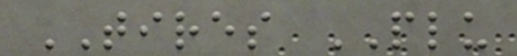TIRES PLU
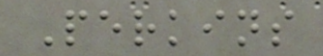Perkins
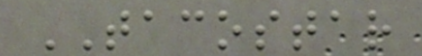TACOSTAR
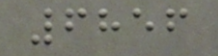6856
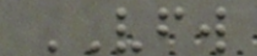VFW
